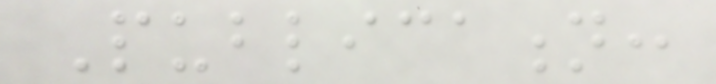Publication:
